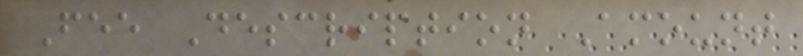Fee Description Amount
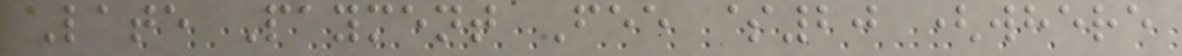Late Payment Fee $20 (where
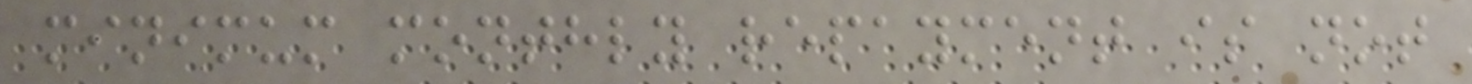minimum monthly repayment is not
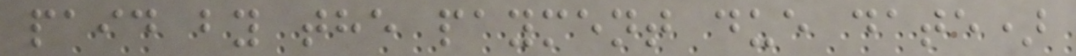paid by the payment due date)
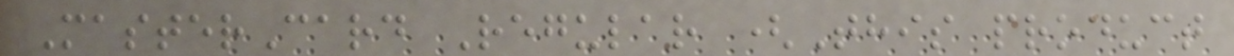MasterCard Regular (This product
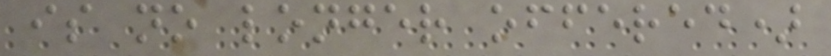is no longer offered)
